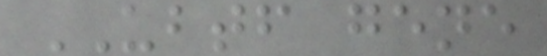UBTF gene
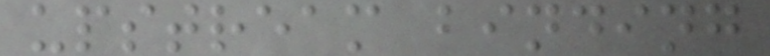upstream binding
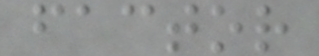factor
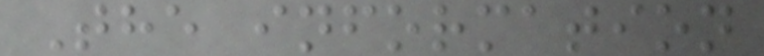The information
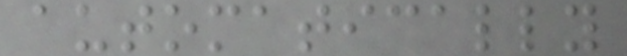automatically
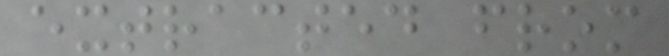extracted from
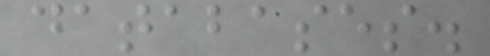databases.
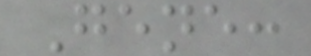Gene:
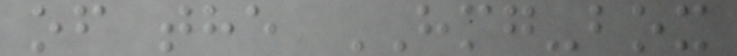of the HMG-box
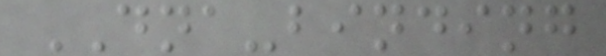DNA-binding
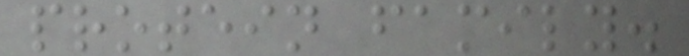protein family.
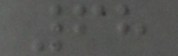68
